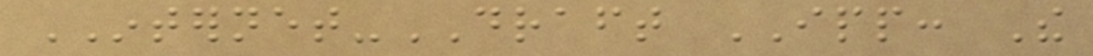INTERNET-DRAFT IPP: The
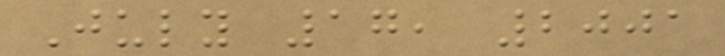July 17, 2001
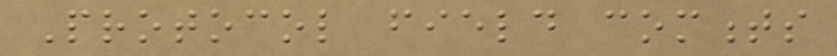Protocol field comments
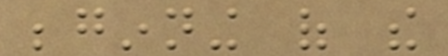beginning of the
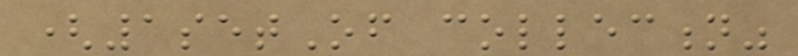(1setOf collection"
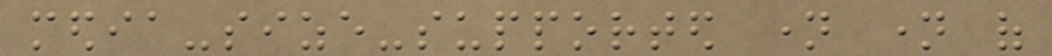media-size-supported name name of
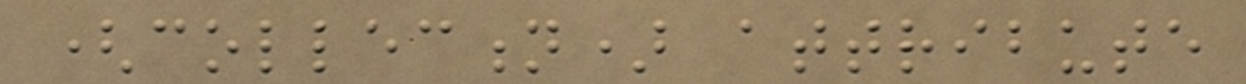(collection) attribute
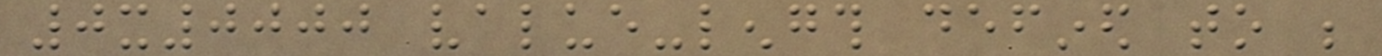0x0000 value-length defined to be
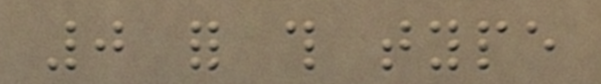0 for this type
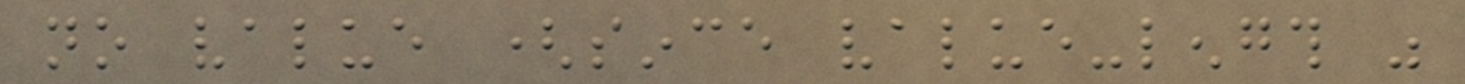no value (since value-length was
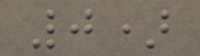0)
